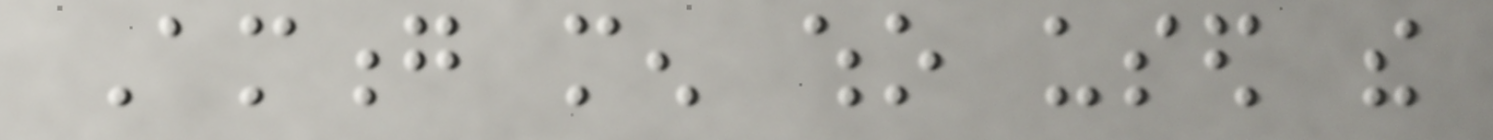Among men who used the
